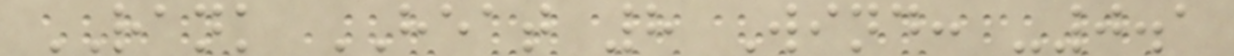RANK HEAT 8 Wind: -0.1
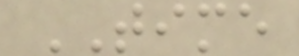TIME
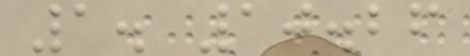1. 10.26
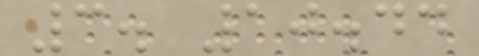3. 10.44
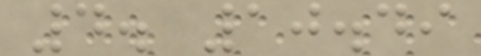4. 10.49
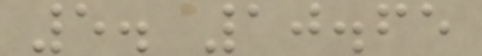5. 10.65
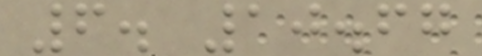6. 10.67
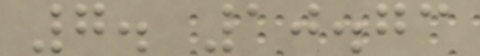7. 10.73
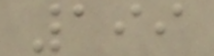199
